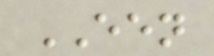EEN
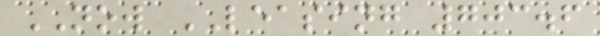NOW LEASING 703.6
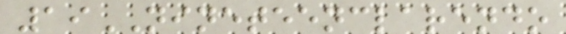19NINETEENCLARENDO
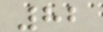82
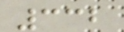332
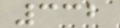332
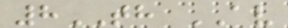8TH AV
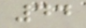44
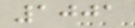1001
